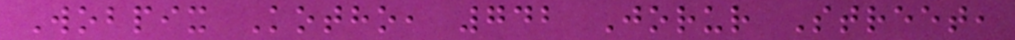Wobpix Kotho, 742 Jorur Street,
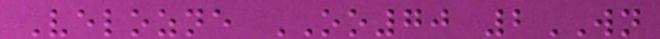Velozne OO70 2WN
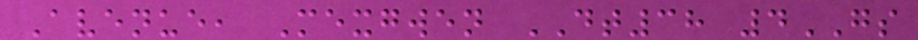Avenue, Mexgwen DT38 4GS
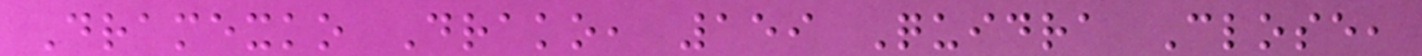Dramexko Drako, 159 Quidra Close,
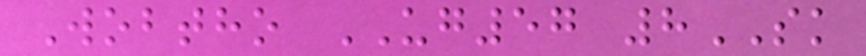Wobtho UG57 8SK
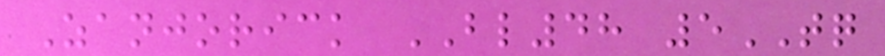Zanjorick BL48 5TQ
